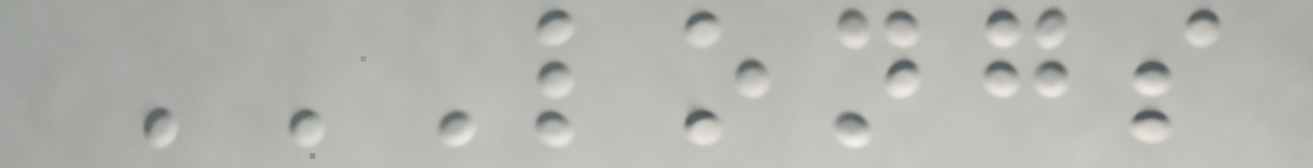LONGS
